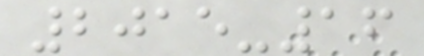2015-16
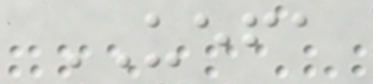UEFA
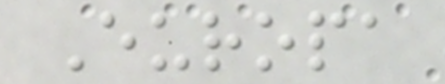Europa
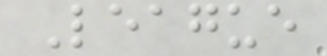League
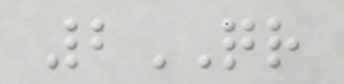2QR
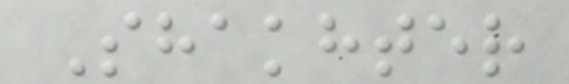Shakhter
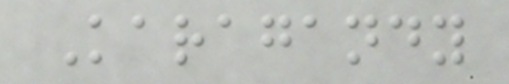Karagandy
